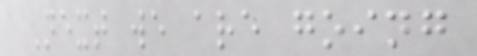Next we are going
